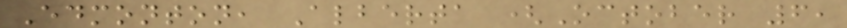Edmonton, Alberta (October 6,
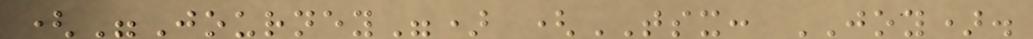("Journey") (TSX: JOY).
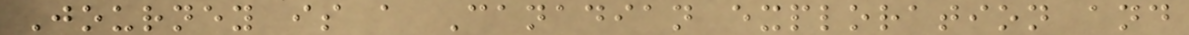Journey is a Canadian exploration and
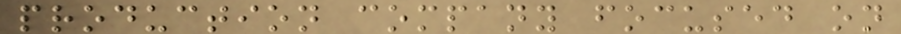production company focused on
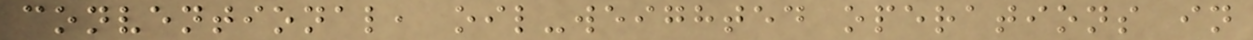conventional, oil-weighted operations in
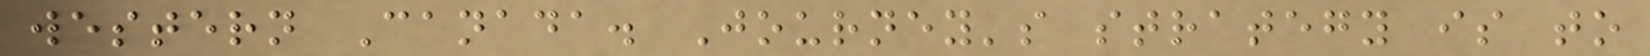western Canada. Journey's strategy is to
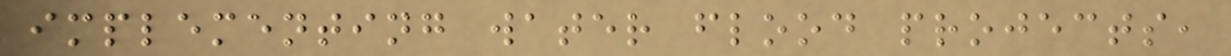implementing water flood projects,
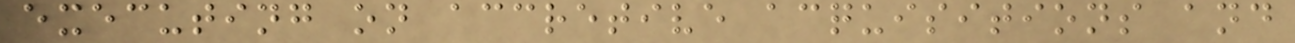executing on accretive acquisitions and
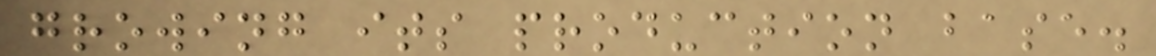growing its production base.
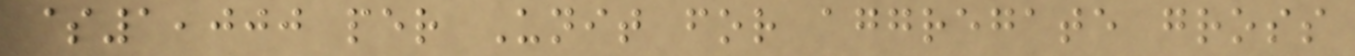$1,000 per Unit for aggregate gross
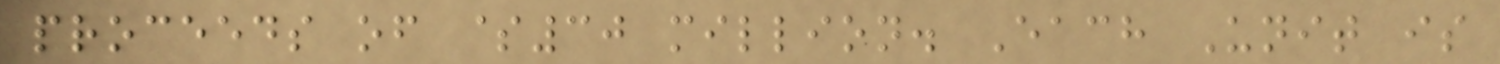proceeds of $30 million. Each Unit is
